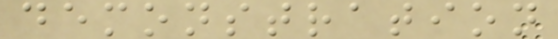demonstration
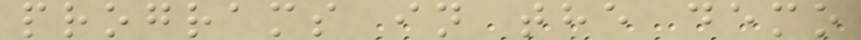programs in the demo
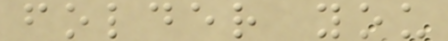folder you
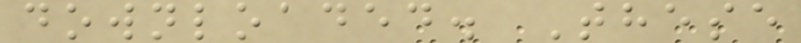downloaded. These
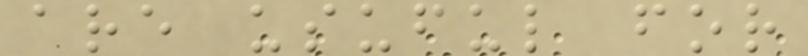are usuful for
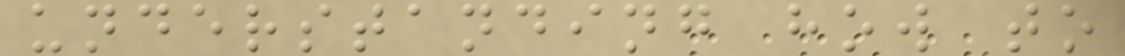understanding how to
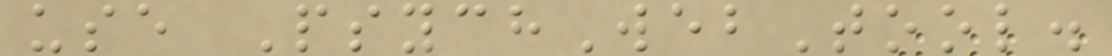use PsychWebTool.
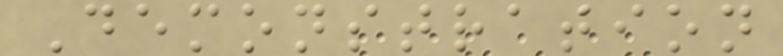Demonstration
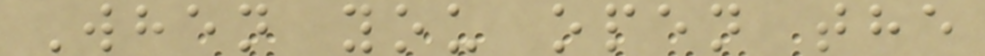When you open the
